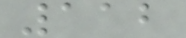112
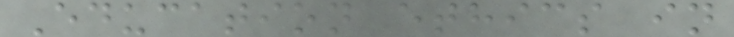Education ethics in
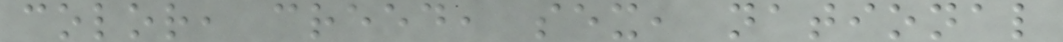color, creed, sex, national
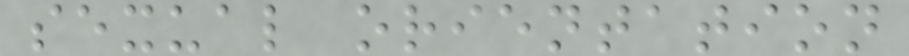sexual orientation
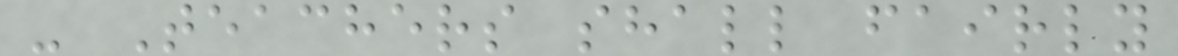- Teachers shall fairly
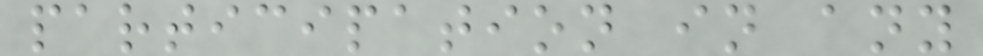participation in any
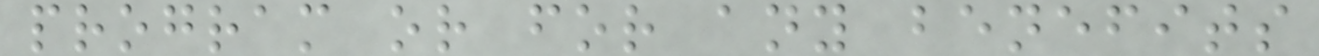program or for any benefits
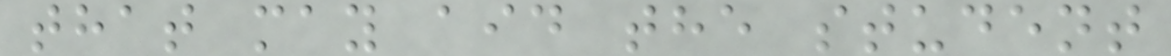that may aid the student
